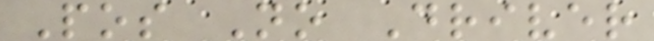Pos No Driver
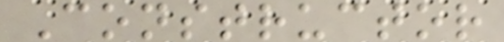Constructor
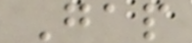Gap
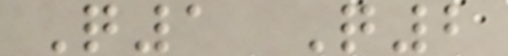Q1 Q2
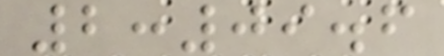2:09.6
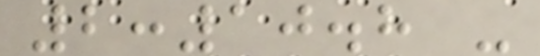2:10.8 -
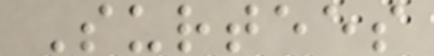Surtees
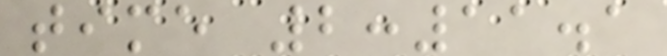time 2:11.1
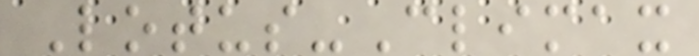Lotus-Climax
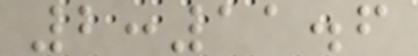2:11.6
